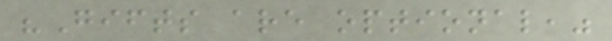"Gifts are optional,"
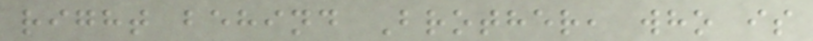right behind Brother, who is
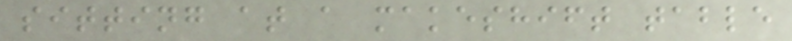sitting at a makeshift table
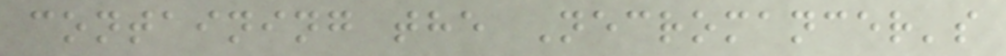containing the Necromancer's
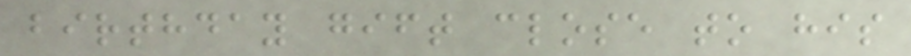birthday gift close to his
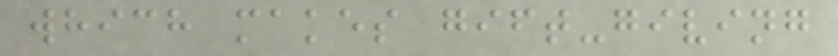which makes gift-giving
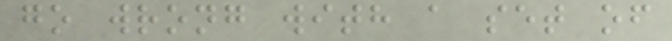go wrong with a set of
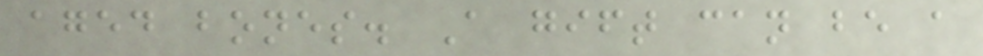aged bones. A gift can be a
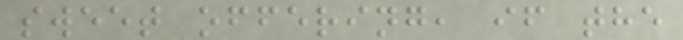sweet offering, if the
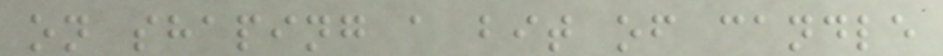on shaping a bit of candle
